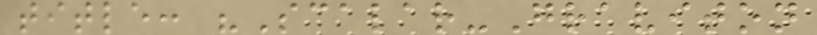title: "Scalar-Graviton
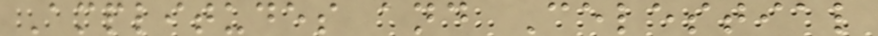Amplitudes and Celestial
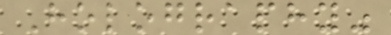Holography"
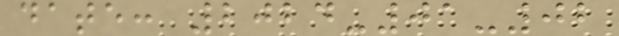date: 2024-01-02
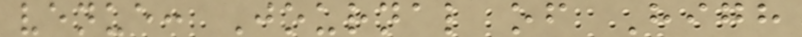venue: Journal of High
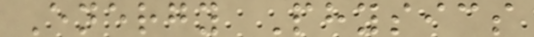Energy Physics
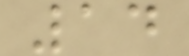14
